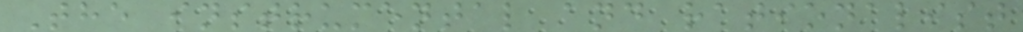The instrumental and rationalist
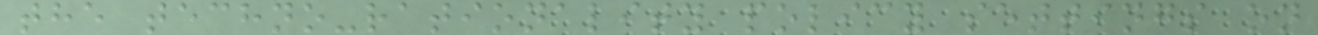the techno-rationality policy settings on
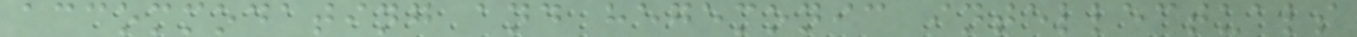accommodating and hegemonic intellectuals
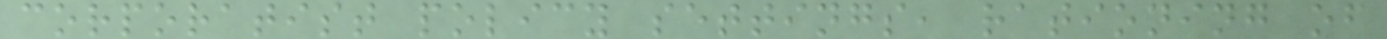corporatist policy settings, rationing of
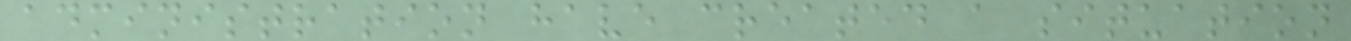administration have created a situation
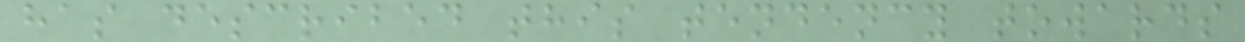has described this tendency towards
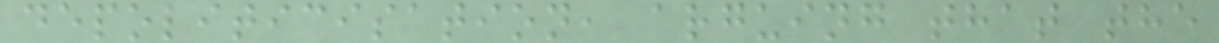depoliticisation, arguing that the
